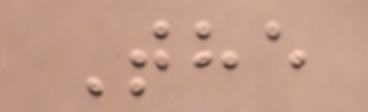The
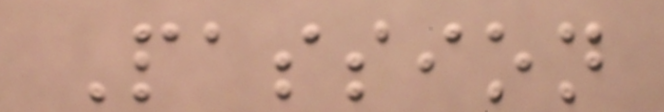Passion
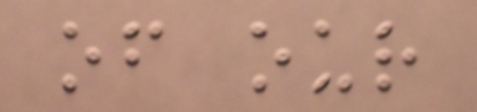of our
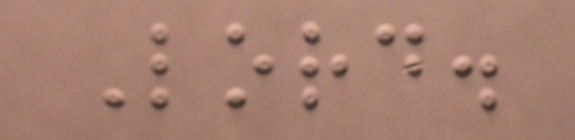Lord.
